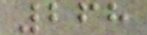268
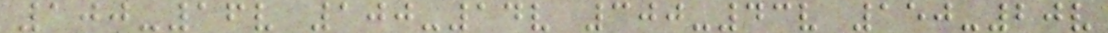100-16v 100-14v 300-43v 150-20v
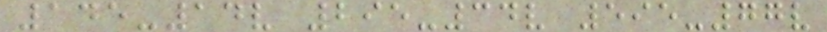145-14v 295-34v 595-77v
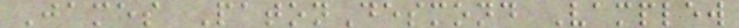James PatonDesmond Vamplew
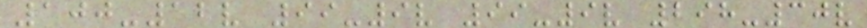100-12v 99-9v 99-9v 298-30v
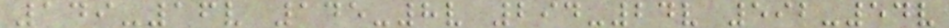149-16v 145-8v 294-24v 592-54v
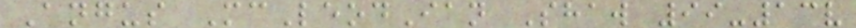Angus McLeodIan Shaw 99-13v
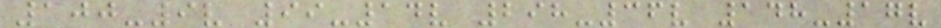100-9v 99-14v 298-36v 148-17v
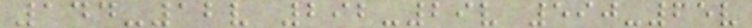144-12v 292-29v 590-65v
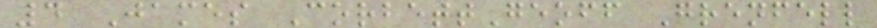4 James CorbettGeoff Grenfell
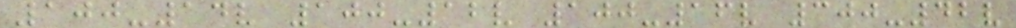100-14v 100-12v 100-16v 300-42v
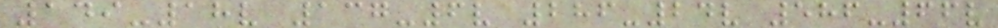149-18v 137-6v 286-24v 586-66v
